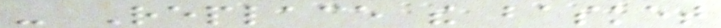- Replace the basket
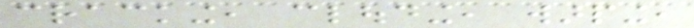cracking, clouding, warping,
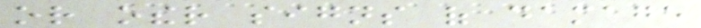or other signs of damage
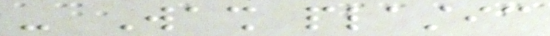- Wash plastic
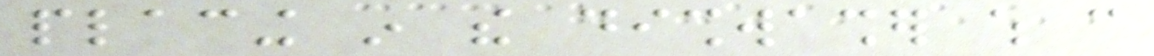placing in the dishwasher which can
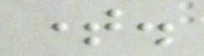time.
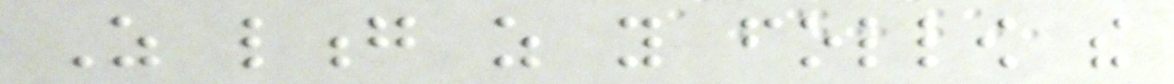As long as you follow the
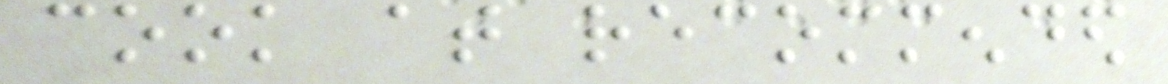cook at recommended
